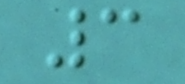3
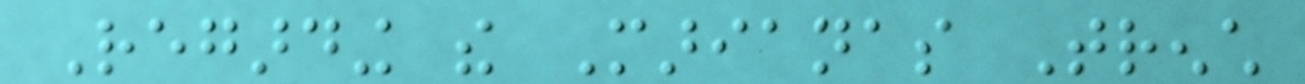Regarding the Marianas Trench
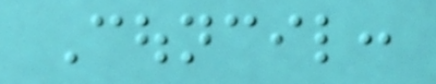Council:
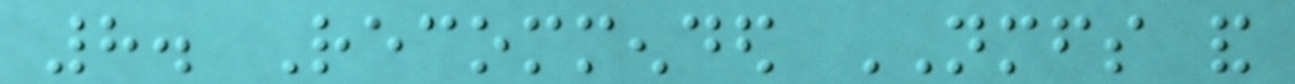8. Recommended NMFS and
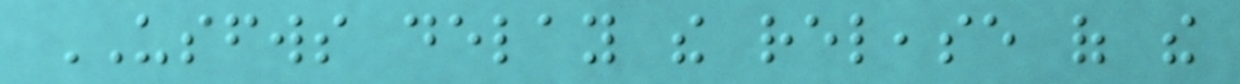USFWS delay the release of the
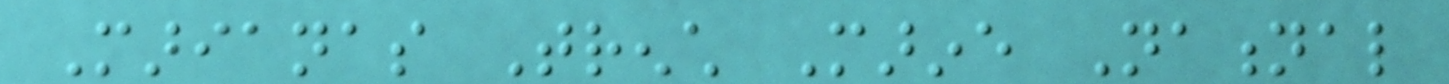Marianas Trench Marine National
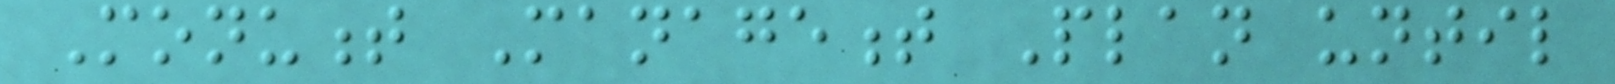Monument Management Plan until
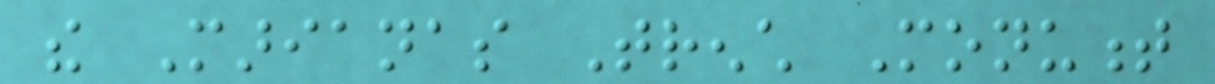the Marianas Trench Monument
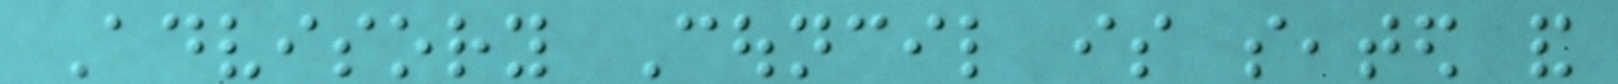Advisory Council is seated and
